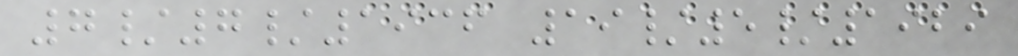7/7/1936 19/5/1929
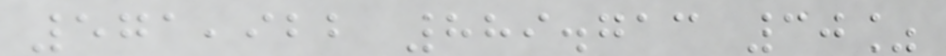571,922 889.713 30%
